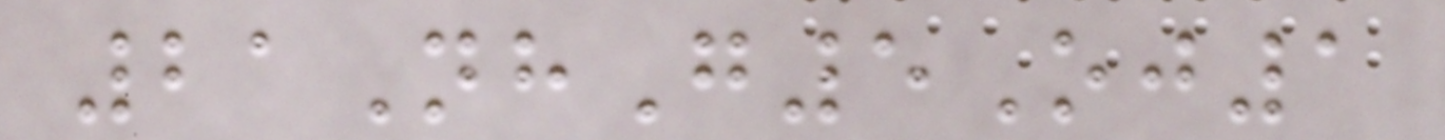21NhG5Oj1
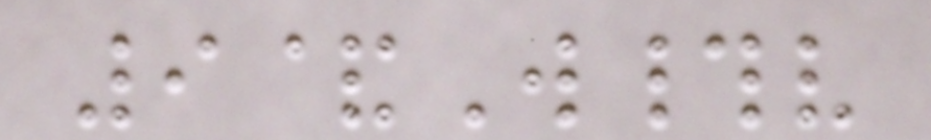9&W#v
